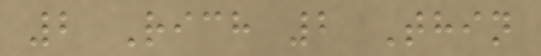2 Rich 2 Thin
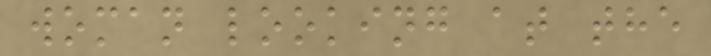woman looking at the
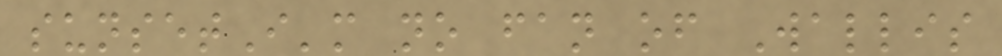sunsetI'm no fan of Wallis
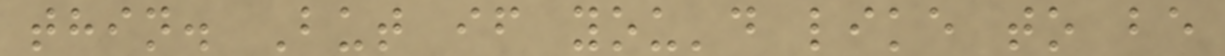thin. But if you'd like to be
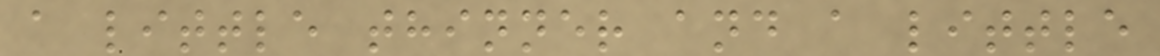a little thinner and a little
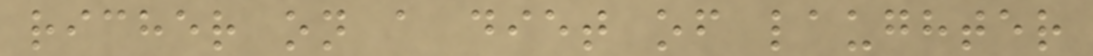richer on a diet of laughter
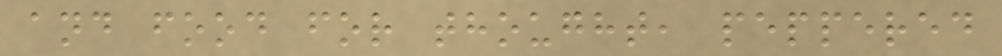and food for thought, peppered
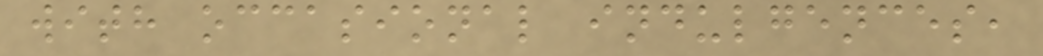with occasional indulgences,
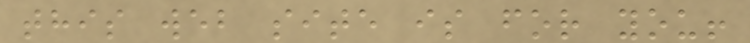this web site is for you!
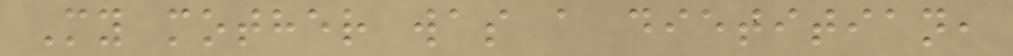My mother was a dietitian,
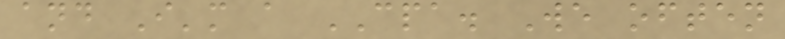and I'm a CPA. We often
